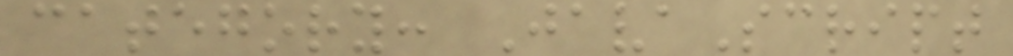category: JavaScript
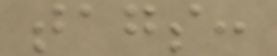tags:
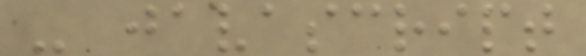- javascript
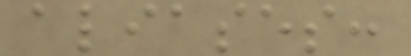aliases:
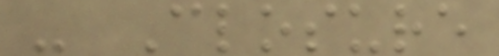- Closure
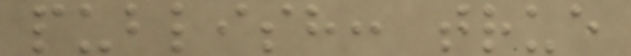publish: true
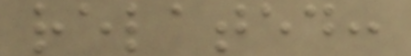related:
